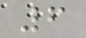6
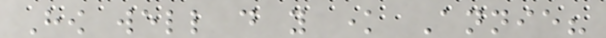How well do you know Annie?
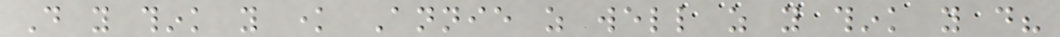Do you think you know Annie as well as you think you do?
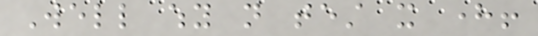Well why not test it here!
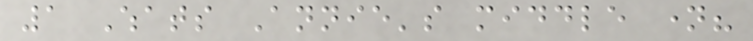1 Whats Annie's middle name?
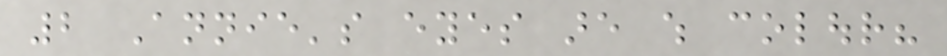2 Annie's eyes are which colour?
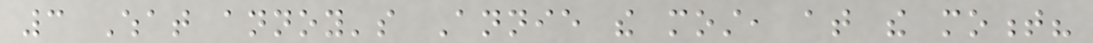3 What annoy's Annie the most, at the moment?
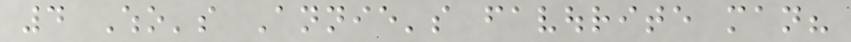4 Who's Annie's favourite man?
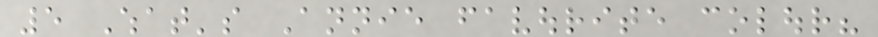5 What's Annie favourite colour?
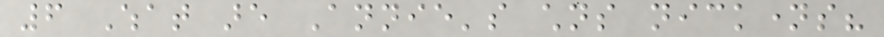6 What are Annie's childrens nicknames?
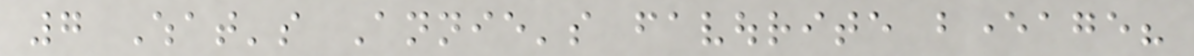7 What's Annie's favourite beverage?
